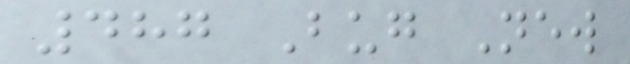487 Bug New
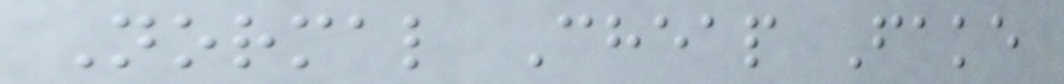Normal Cheap Fake
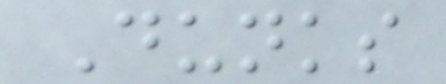Dunks
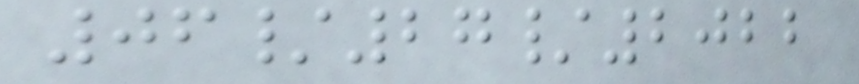06/27/2022
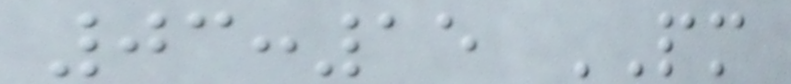03:15 PM
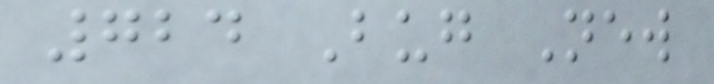724 Bug New
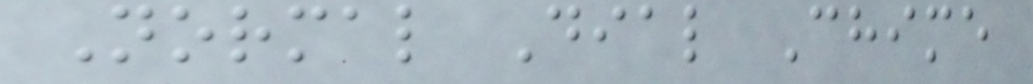Normal Dial Chime
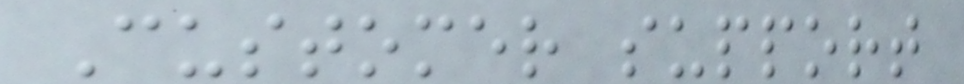Customer support
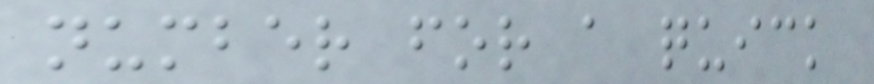number for a quick
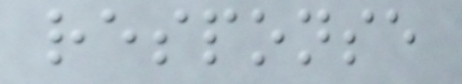response
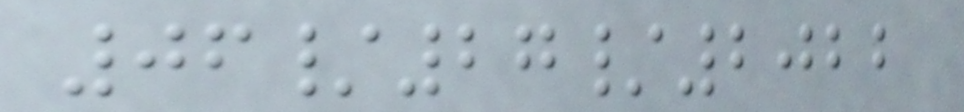06/27/2022
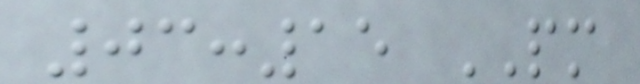03:15 PM
